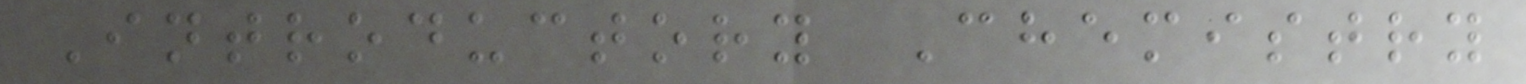Introductory Chemistry
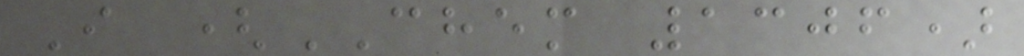I (CHEM 1306)
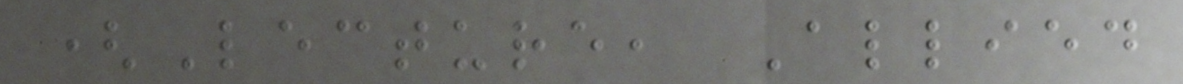(Lecture, Allied
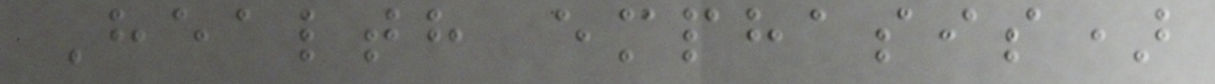Health emphasis)
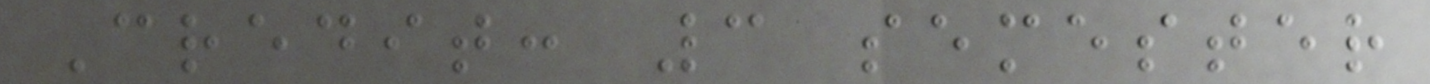Credit: 3 semester
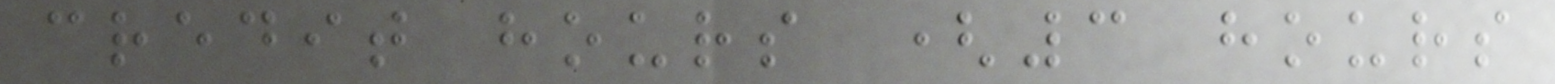credit hours (3 hours
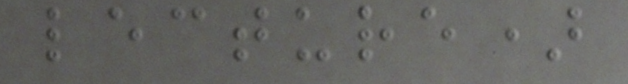lecture)
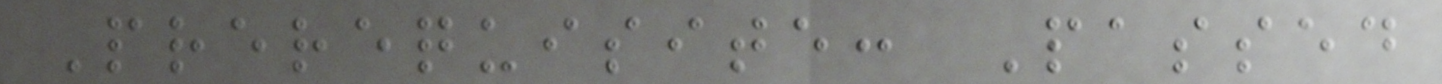Prerequisite: Passed
